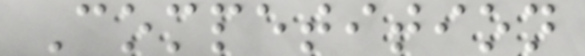Competition
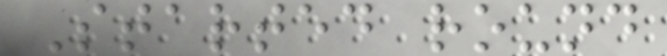Started round
